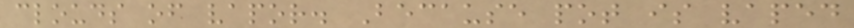clouds of vapor. Because pot is vaped
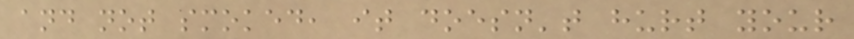and not smoked, it doesn't hurt your
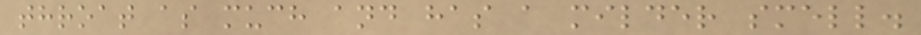throat as much and has a milder smell.
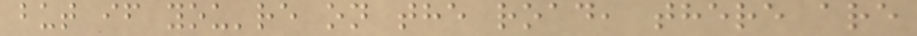but if you're on the road, there are
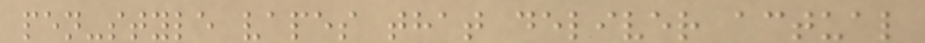pen-style vapes that deliver actual
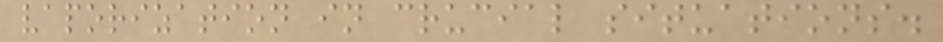vaporization in crucial situations.
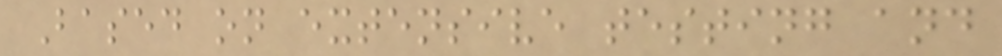Based on extensive testing and
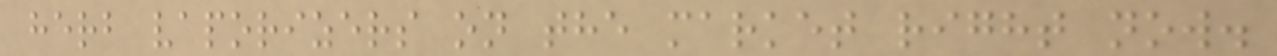herb vaporizers on the market right now.
